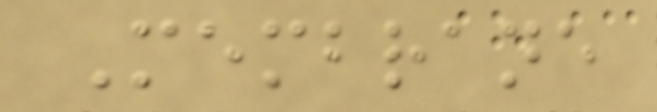Membrane
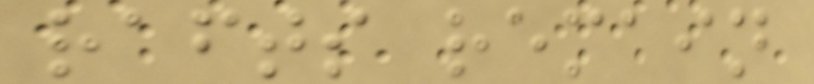rafts remain
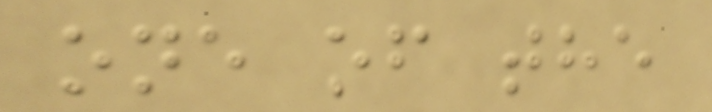one of the
